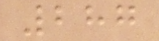287
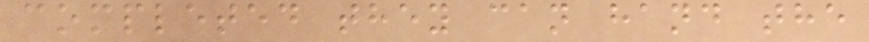completed they can hand the
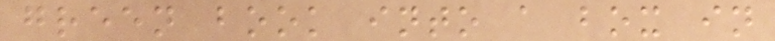green book into a box in
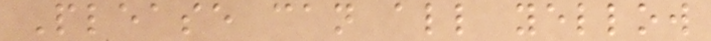Please can all yellow
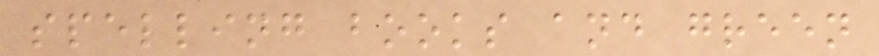spelling books and green
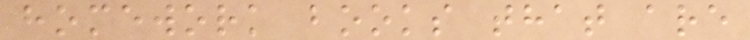homework books that are
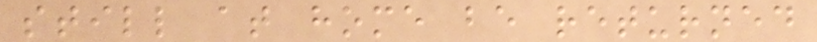still at home be returned
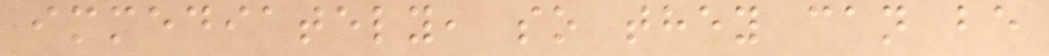immediately, so they can be
